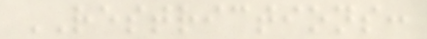RESTRICTIONS:
